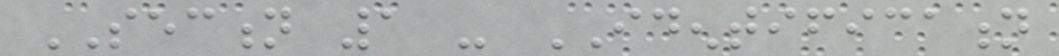SECTION 1 - IDENTIFICATION
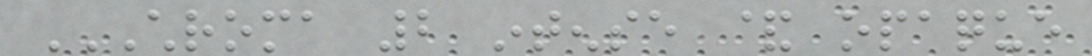CHROMA 2 INTENSE & OPAQUE
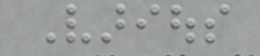Various
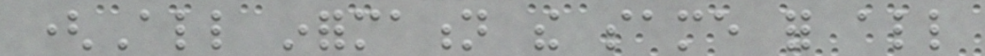(All information the same for all
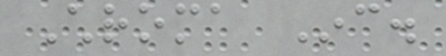Chroma Inc.
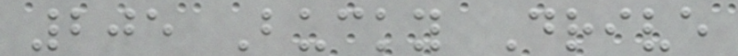205 Bucky Drive
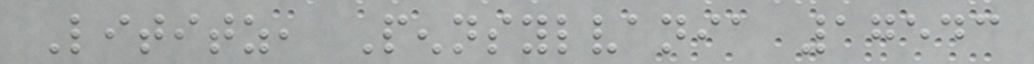Lititz, Pennsylvania 17543
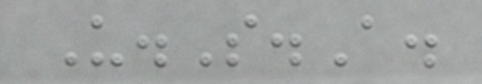U.S.A.
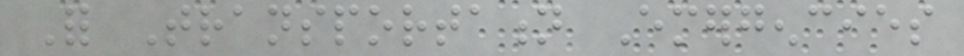For Transportation Emergencies
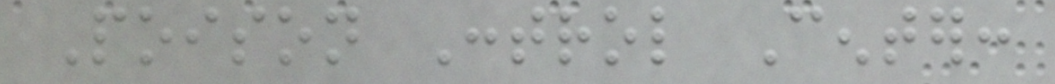Poison Control Center:
